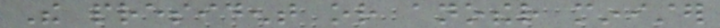The president or another minister
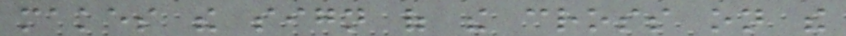makes the sign of the cross on the
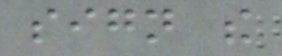sign the
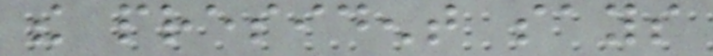the president says
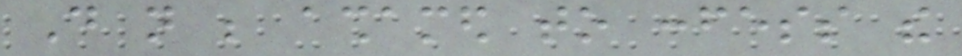Do not be ashamed to confess the
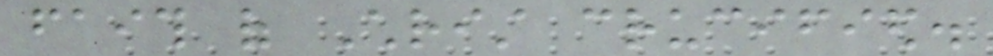faith of Christ crucified.
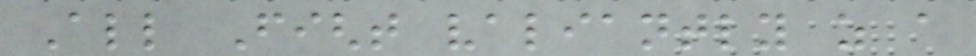All Fight valiantly as a
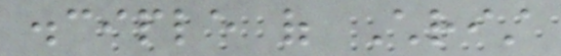disciple of Christ
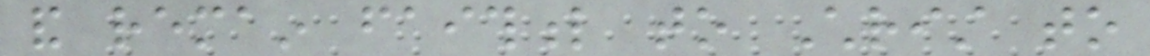and remain faithful to Christ to
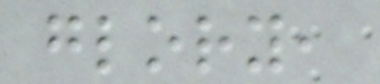glory,
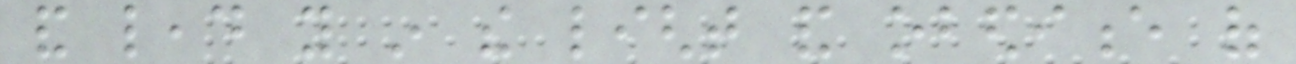and lead you in the light and obedience of
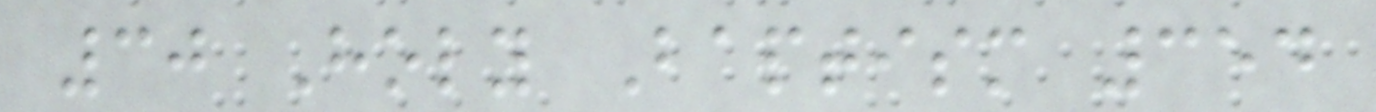30 Holy Baptism 354
